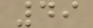49
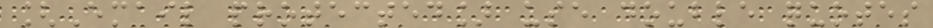[Email protected] use double quotes
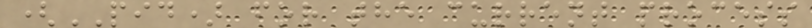(PID) for the current process
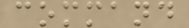command
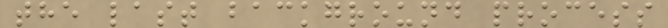the last background process
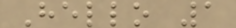Hello 1
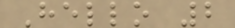Hello 2
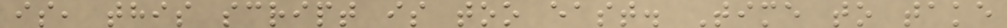is, this script is too east. Time to take
